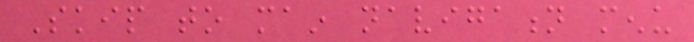Skip to main navigation menu
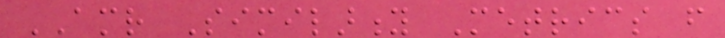AMR Similarity Metrics from
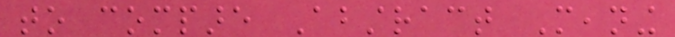to compare Abstract Meaning
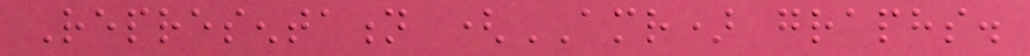Representation (AMR) graphs.
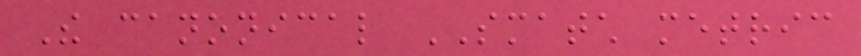The canonical SMATCH metric
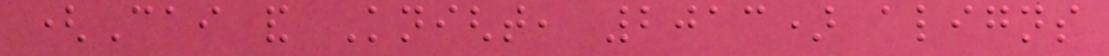(Cai and Knight, 2013) aligns
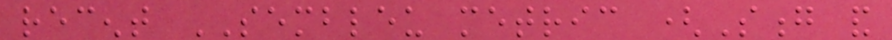recent SEMBLEU metric (Song and
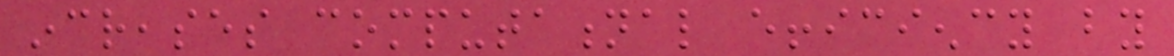increases computational efficiency by
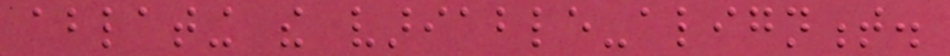ablating the variable-alignment.
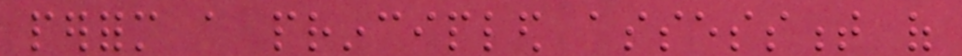perform a principled assessment of
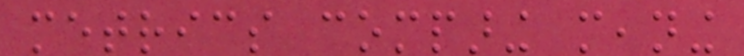metrics comparing meaning
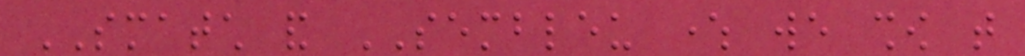SMATCH and SEMBLEU where we show that
